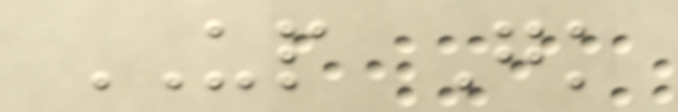UP Gk
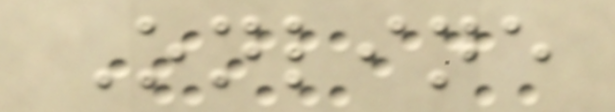Online
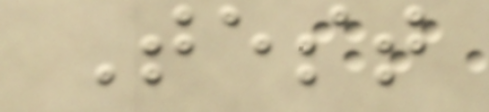Test
